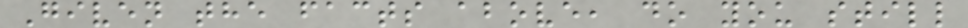Given the facts above, do you still
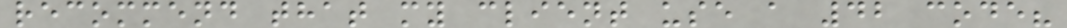recommend that my client use a 42 code?
